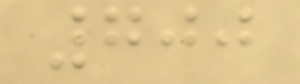700
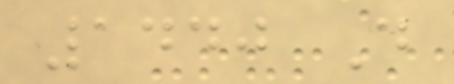1440 D
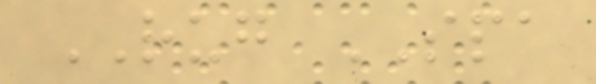RUG SPA
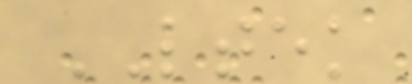LTEK
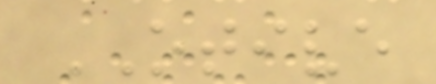OTIVE
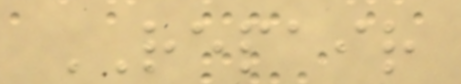REPAIR
